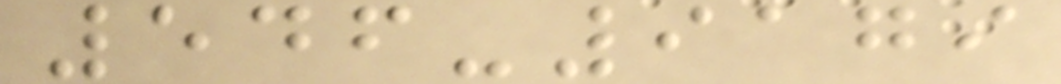546-9179
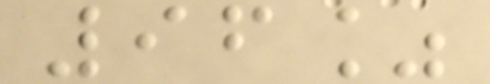96%
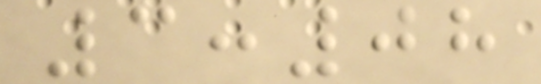3:08
